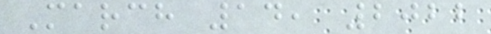March 14, 2022
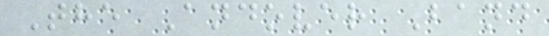The Andover Band
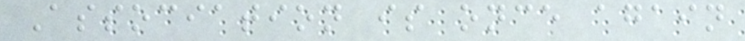Association is once again
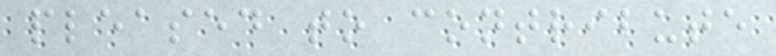pleased to contribute
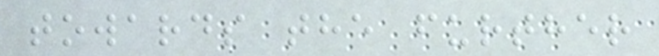towards the further
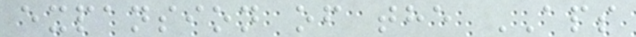expansion of the APS
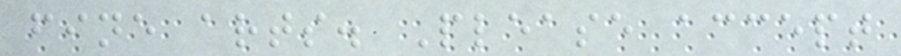fine arts. Please accept
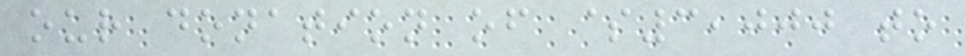our donation of $3,000 to
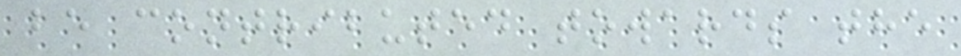be contributed towards the
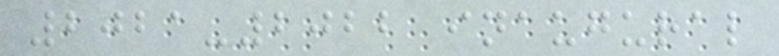2021-2022 inaugural
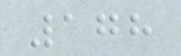178
